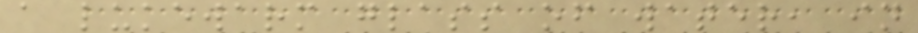a lukewarm glass of water, in
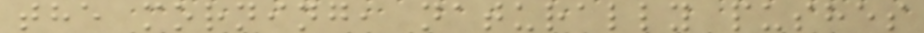the morning, naturally pushes
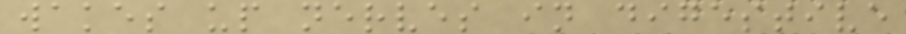wakes up nerves in digestive
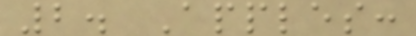2. Apples:
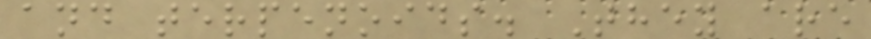and terpenoids. They are
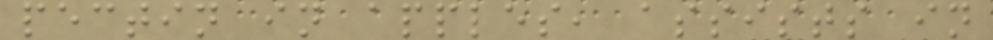pectin in apples, assists in
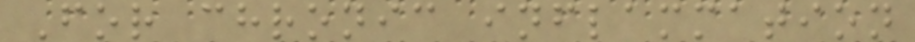For chronic inflammation
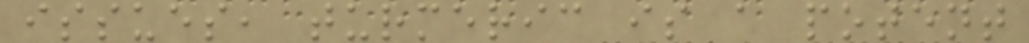issues, turmeric is a potent
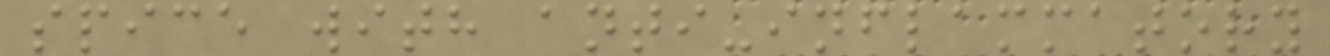spice with anti-inflammatory
